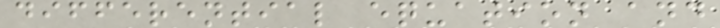differential equation and
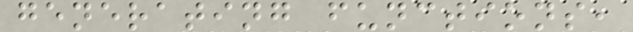generating functions,
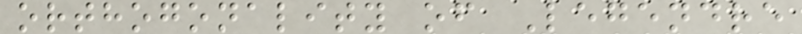orthogonality of Legendre
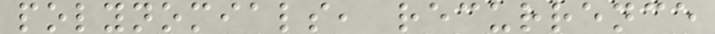polynomials, recurrence
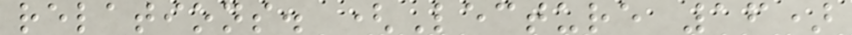relations. (Lecture 16)
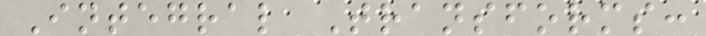Integral Transforms:
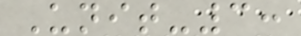Unit-3:
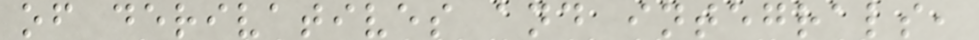of derivatives and integrals,
